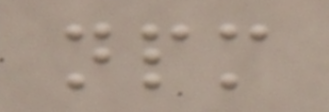npm
